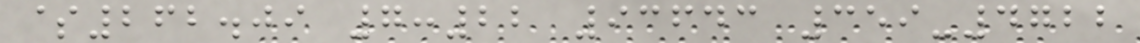$262.09 7:22 93643 359-4722
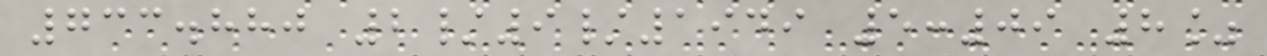733.880 2/9/1949 5:09 8%
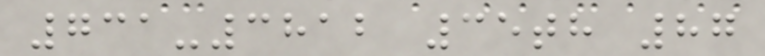731-3812 35th 87
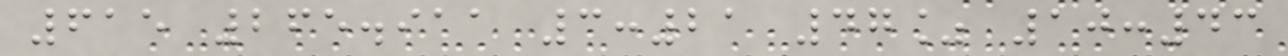615 265.911 3:21 47% 10:43
